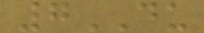7DU
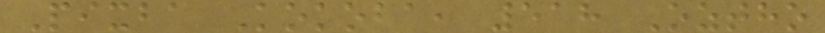Pixba Kokoba, 518 Oztho
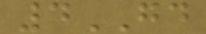4GD
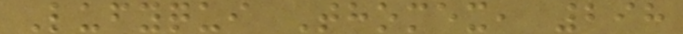Lufyqui Thomex, 298
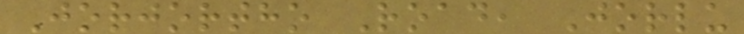Jorjortho Road, Jorlu
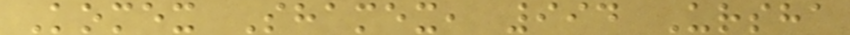Komex Shamex, 994 Ursha
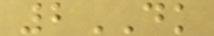2DK
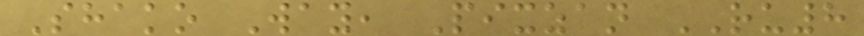Shako Way, Pixzan RU8
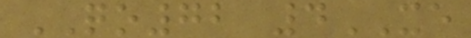QO72 4XE
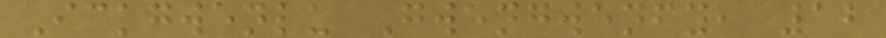Ickgwenlu Gwengwenfy, 12
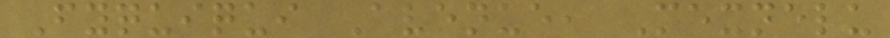Fyquiqui Avenue, Mexnelu
